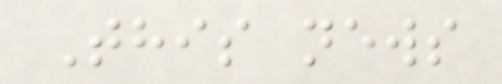This news
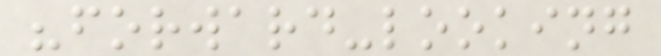"forward-looking
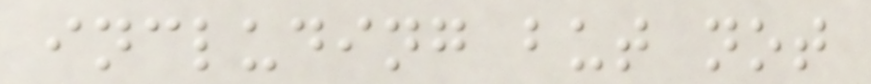including but not
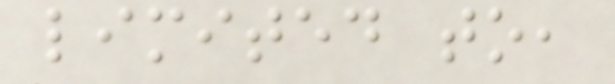limited to,
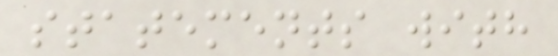statements with
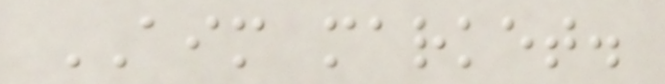AIM market.
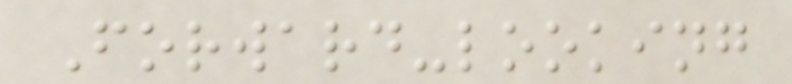Forward-looking
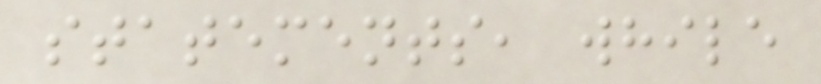statements, while
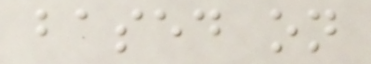based on
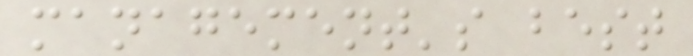management's best
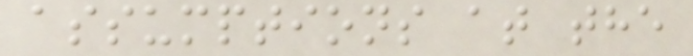assumptions at the
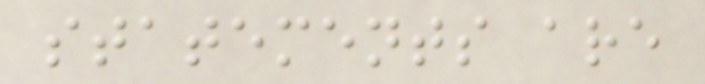statements are
